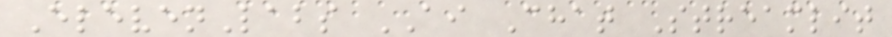ElevenLabs AI Chat Streamlit
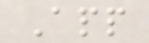App
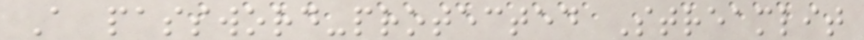A password-protected Streamlit
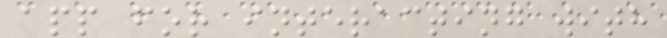app for interacting with
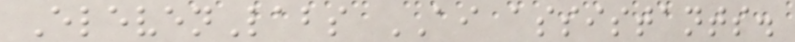ElevenLabs AI assistants.
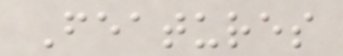Features
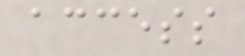access
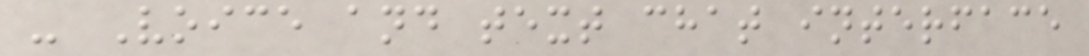- Voice and text chat interface
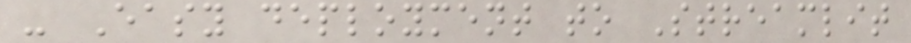- Easy deployment to Streamlit
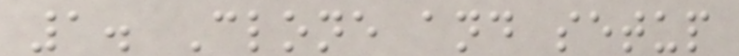1. Clone and setup
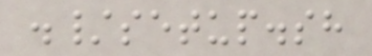./setup.sh
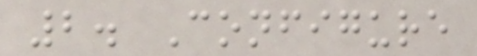2. Configure
